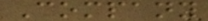Company
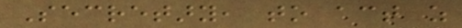Secretary, to act as
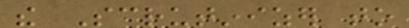the Scrutinizer to
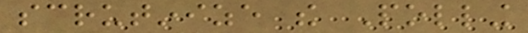scrutinize the Polling
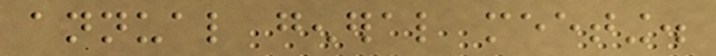annual general meeting.
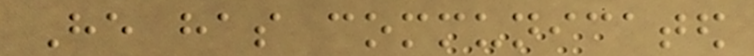He has communicated
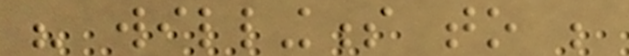his willingness to be
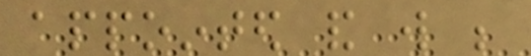appointed and will be
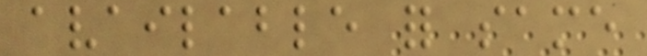available for same
